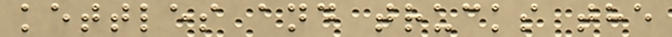kettles and trucks the
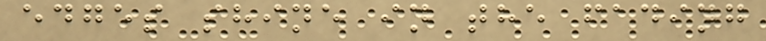edges shine in the fading
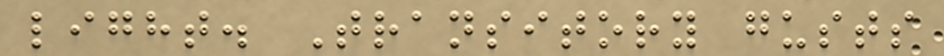light. Transitory gusts
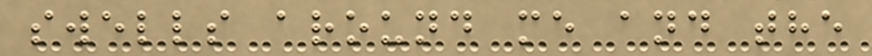swells around me and the
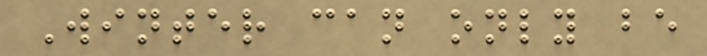Winter can only be
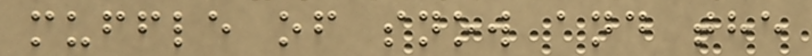muffle of snow and the
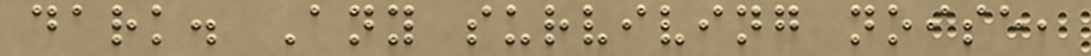dark. Any surviving noise,
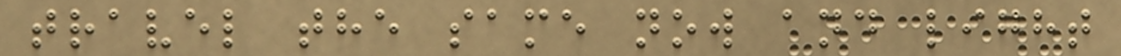travel the same now and light
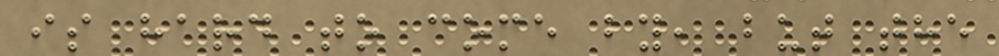is hard to come by, but the
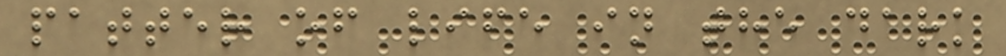patter of life in the dark
